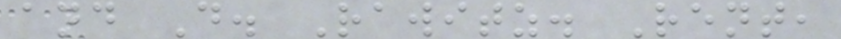and D. Rawitz. Rent,
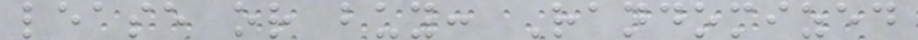lease or buy: Randomized
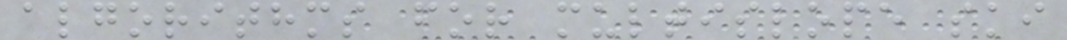algorithms for multislope ski
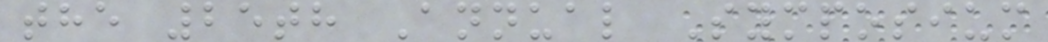the 25th Annual Symposium
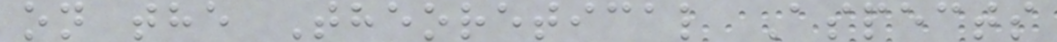on the Theoretical Aspects
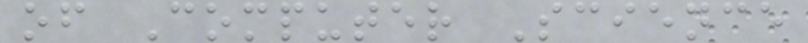of Computer Science
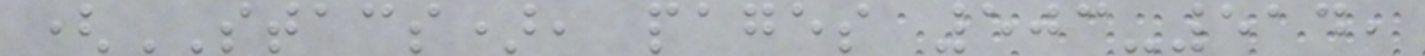(STACS), pages 503-514,
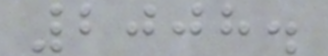2008.
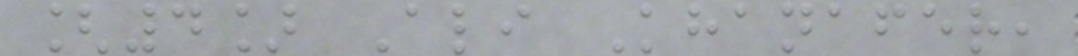[4] Ali Khanafer,
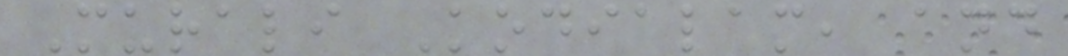Murali Kodialam, and
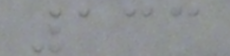133
